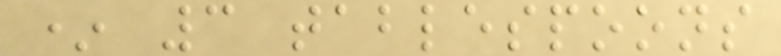* 3 tablespoons
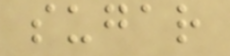sugar
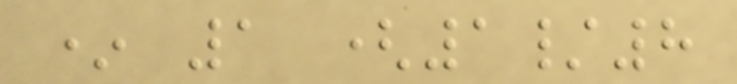* 1 (1/8
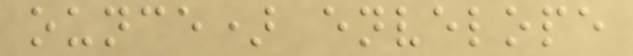ounce) envelope
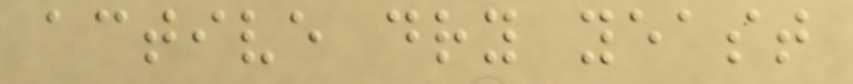active dry yeast
